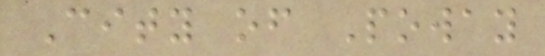City of Poway
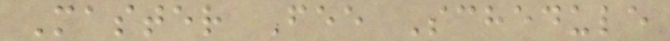Master Fee Schedule
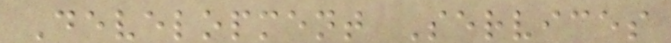Development Services
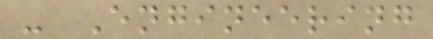- Engineering
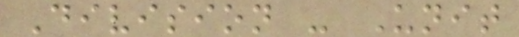Division - Unit
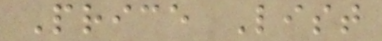Price List
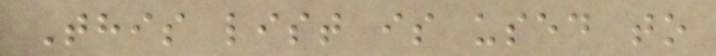This list is used to
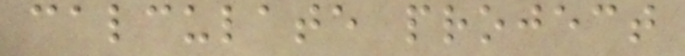calculate project
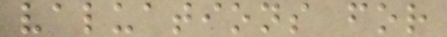valuations for
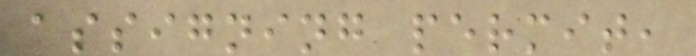assigning permit,
